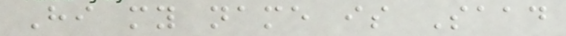Hi my name is Saad
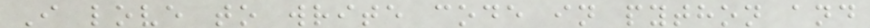I love to write code in python and
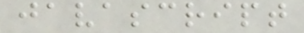javascript
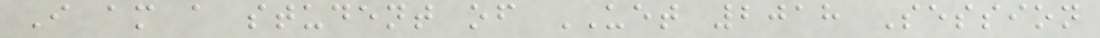I am a student of UET 2018 Session
